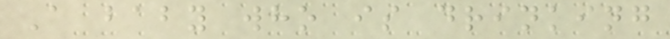A baby who is drinking
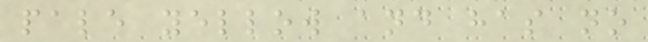pale yellow and has no
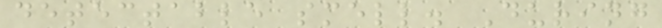detectable smell. During
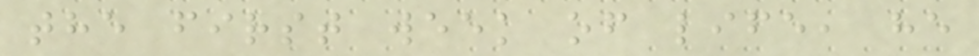the first week of life, he
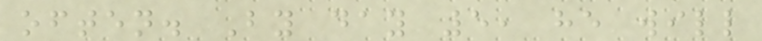often. By day 5, he will
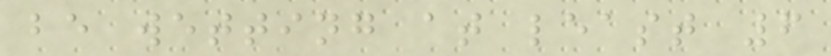be wetting at least 6
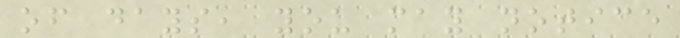of days, you may notice
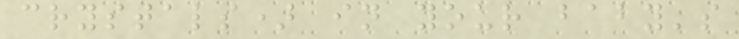crystals) in your baby's
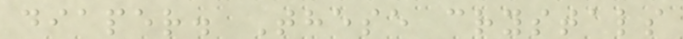diaper. These crystals
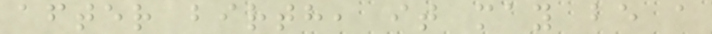after birth, it may be a
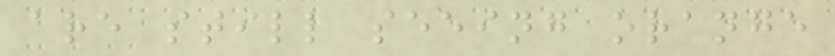are still seeing orange
